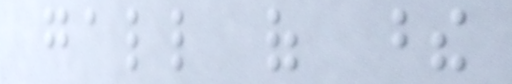gall of these
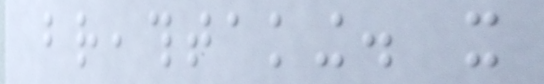breathtaking. it
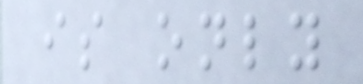is only
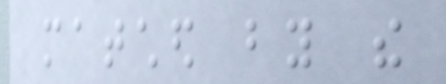matched by the
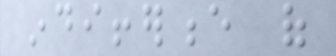indifference of
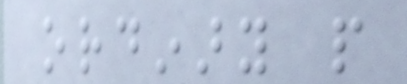ordinary people
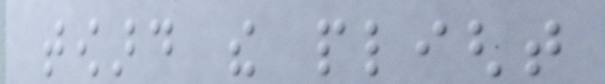toward the plight
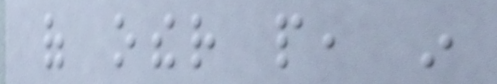of other people, in
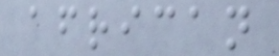african
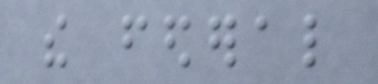the federal
